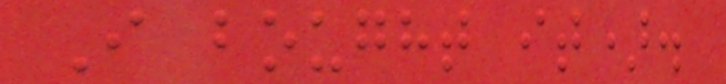I bought it).
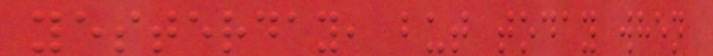yesterday, but today when
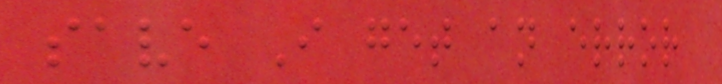save I get an error
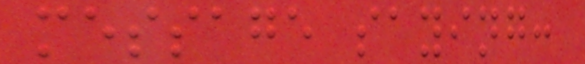message saying:
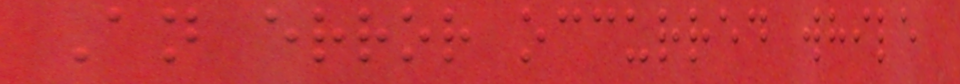An error occurred while
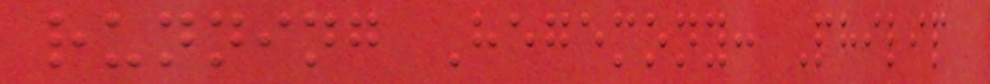running Hegemony: Philip
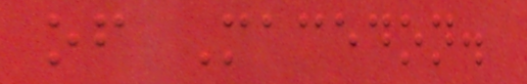of Macedon.
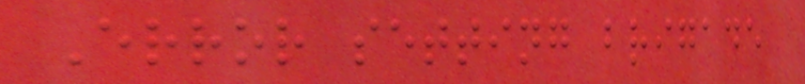Error setting brigade
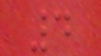4
